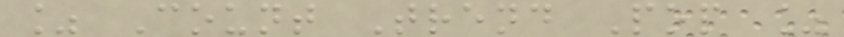% Count Trend Pop %
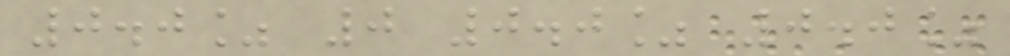0.0% 0 0.0% 0.0%
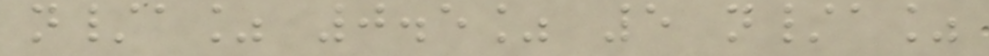n/a% 0.5% 5 n/a%
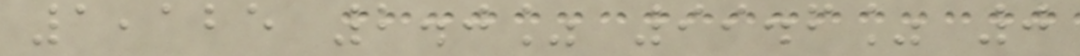1,125 2.0% 99.6% 0
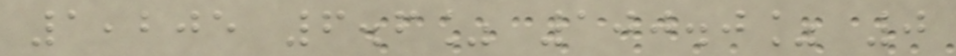1,205 6.6% 100.0% 0
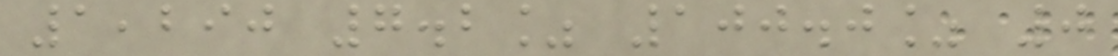1,290 7.2% 100.0% 0
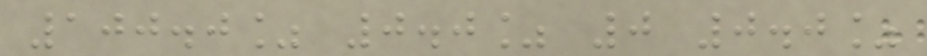100.0% 0.0% 0 0.0%
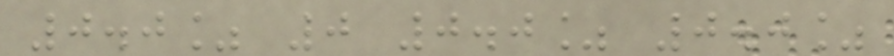0.0% 0 0.0% 0.0%
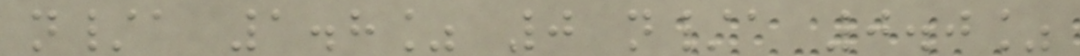n/a 1.8% 0 n/a 0.0%
